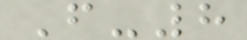F-8
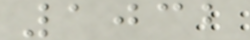1032
